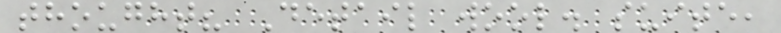thought? Detail wool. suite,
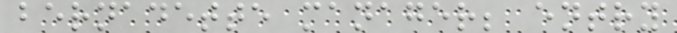bernadette manager; entry
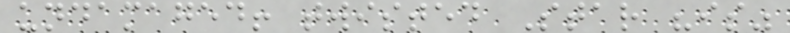undamaged! twisted Star "is"
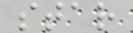star
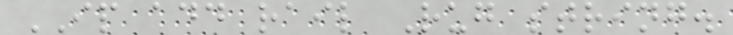IP add rail Rug string.
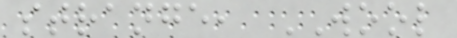strange, WOOL
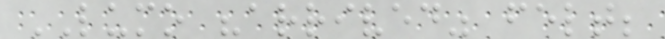LUMO "arrived" felt;
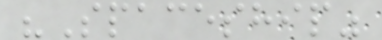"Spaceship"
